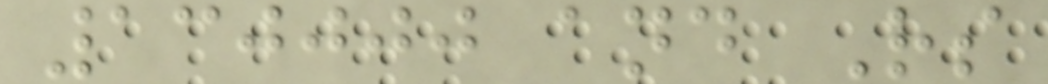130000 and Rs
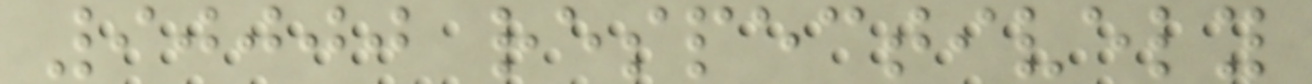90000 respectively
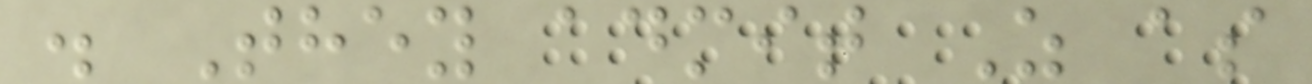. They admit Z as
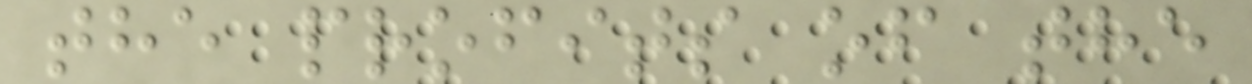the profits of the
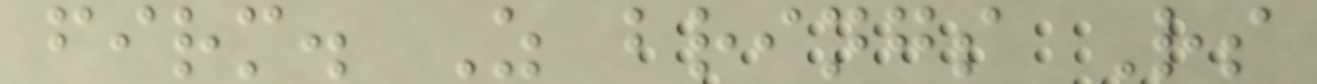firm. Z brings Rs
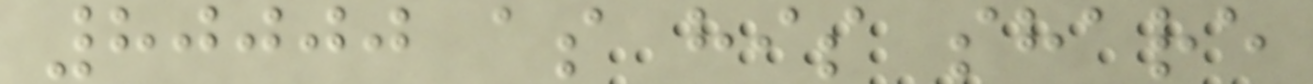80000 as his share
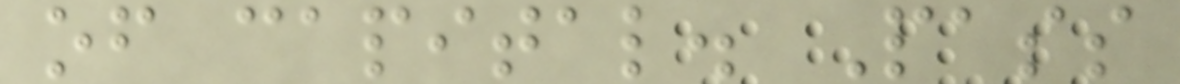of capital. Pass
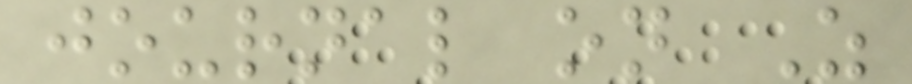journal on Z
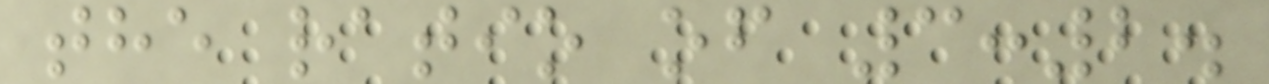the ratio of 3:2.
